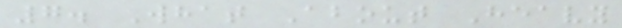7. What About Heavy
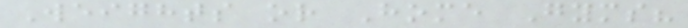Weights or Home Gyms?
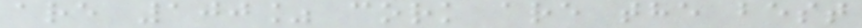are 100% cork are the best
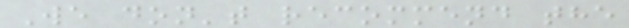We don't recommend the
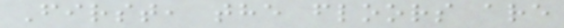First, the floors are
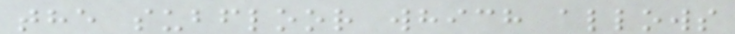the subfloor which allows
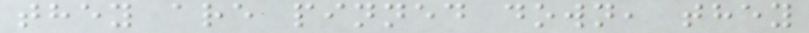they are pinned down, they
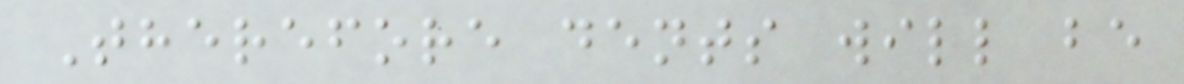Therefore dents will be
